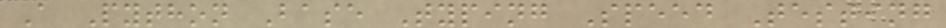A Python Base Typing Speed Testing
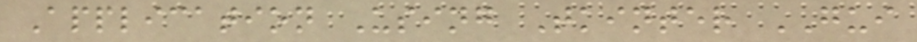Application Using Tkinter GUI
